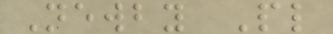Newby Pl
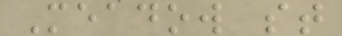Meadow st
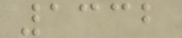1332
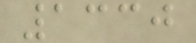1330
